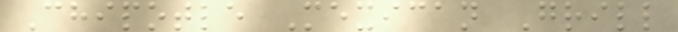Chipotle Mexican Grill
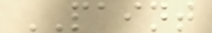PAINT
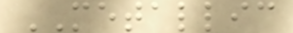METALLIC
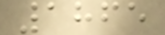1865
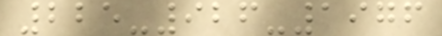225-926-1976
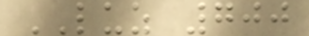LUZ 700
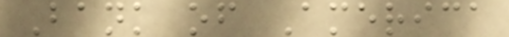Bank of America
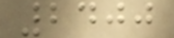2400
